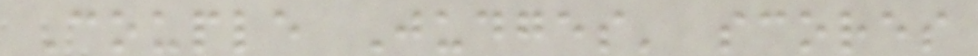Couple Judges' scores
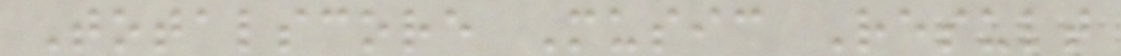Totalscore Music Result
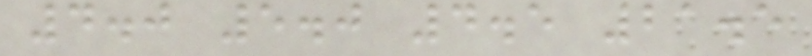4.0 5.0 4.5 21.5
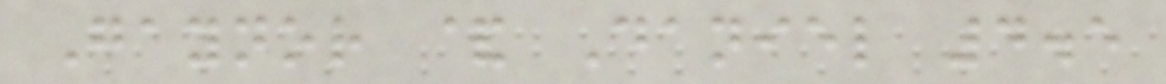Gaynor & Daniel 4.5
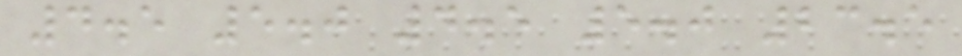4.5 5.0 4.5 5.0 23.5
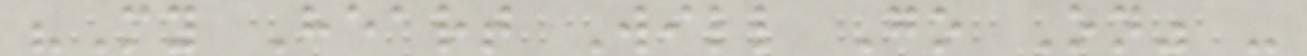"My Heart Will Go On" -
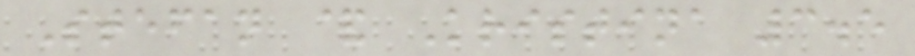Stefan & Kristina 3.5
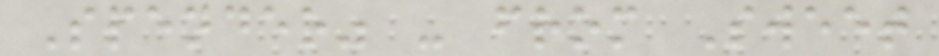Spender" - from Sweet
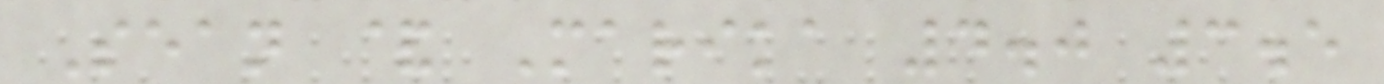Sean & Marika 4.0 3.5
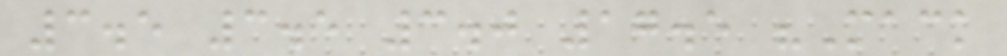3.5 3.5 3.0 17.5 "Mack
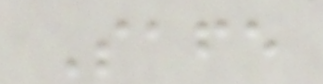Safe
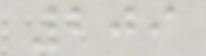209
